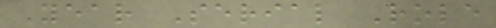Year Serial Role
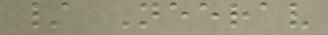/ Neerav
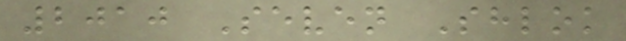2010 Seven Shlok
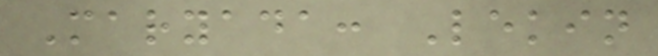Maryada: Lekin
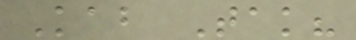Kab Tak?
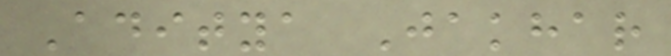Aditya Jakhar
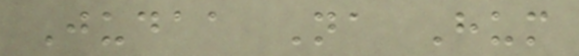Judaa Na Hum
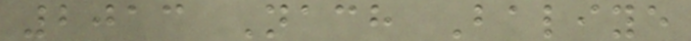2013 Nach Baliye
